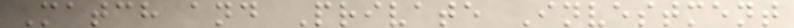Match and Private Investment
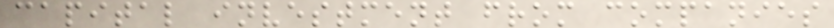capital investment from companies
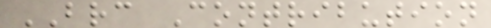BRC Contribution
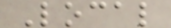Local
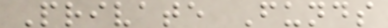Private Funds
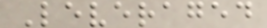Leveraged
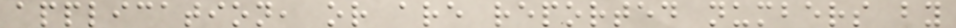application, or are reported numbers by
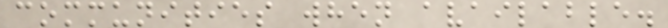communities when available.
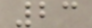23
